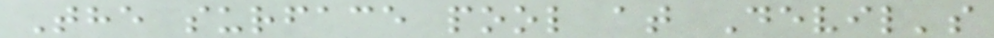The surface pool at Devil's
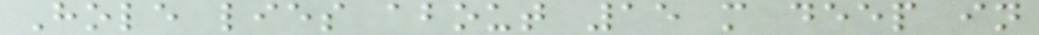Hole lies about 15 m deep in
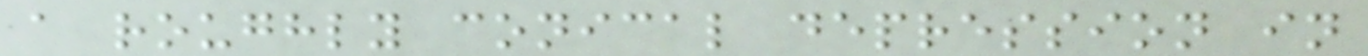a roughly conical depression in
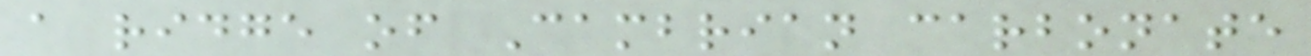a ridge of Cambrian carbonate
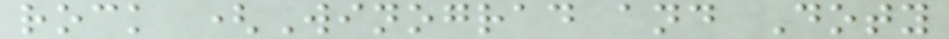rock (Winograd and Doty
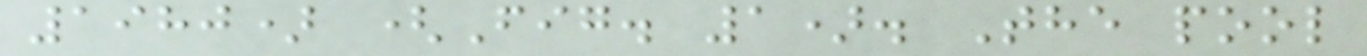1980) (Fig. 1). The pool
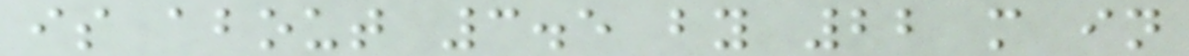is about 3.5 by 22 m in
